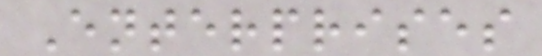Enterprises
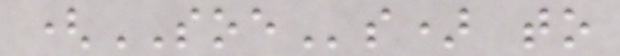(SOEs) to
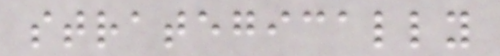strategically
